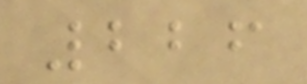226
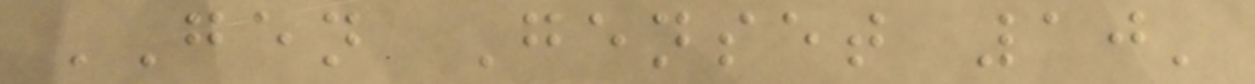GEN Genset 10'
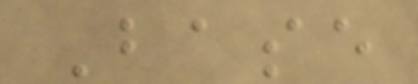Base
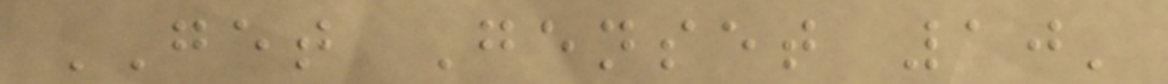GET Genset 10'
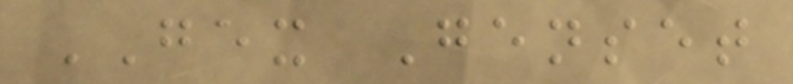GEX Genset
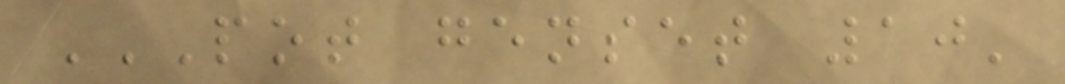POT GENSET 10'
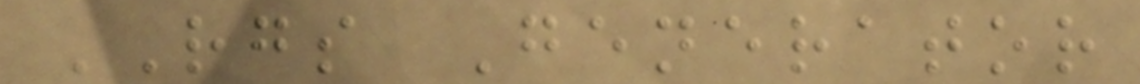RGS Generator
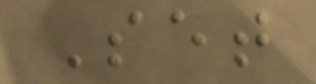Set
